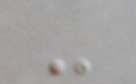-
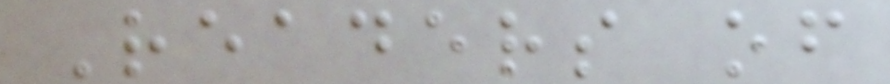Readers of
